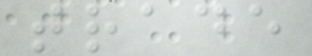trade
